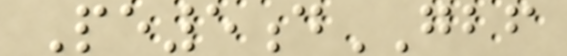Pe5dGBF
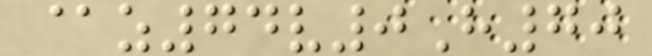@z74v0H70
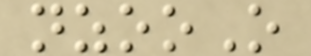nzooO
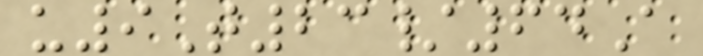u9T23/64A
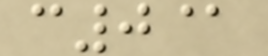c0@
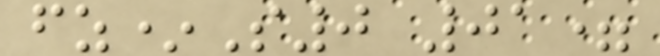fz*S0 01=
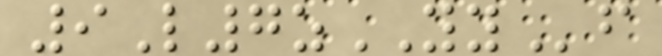9L7zYYf
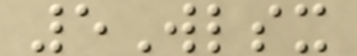5Wlsx
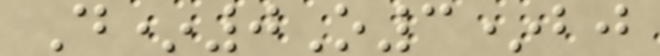D*0O3*bj
